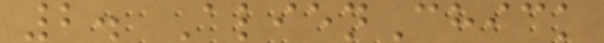2. AlienChick
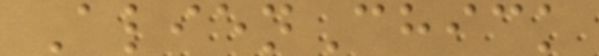AlienChick
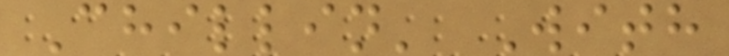Chillin' With
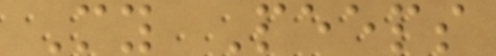My Peeps
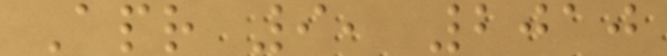Apr 9, 2010
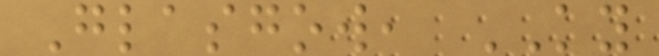Glasgow, KY
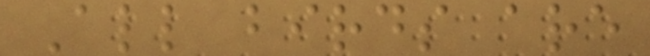All birds are
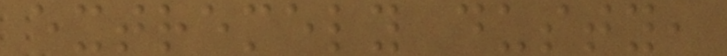extremely dusty,
